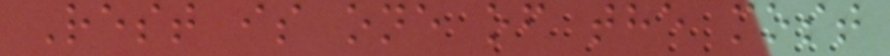Rest is one of the most
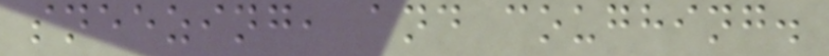sneezing, and coughing.
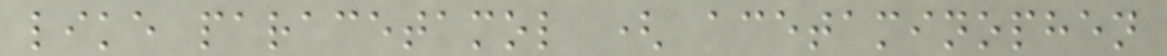like paracetamol ( acetaminophen
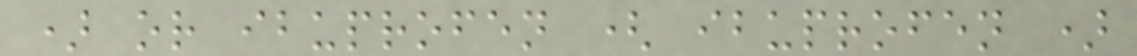) or ibuprofen ( ibuprofen )
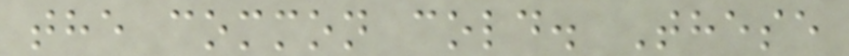the common cold. These
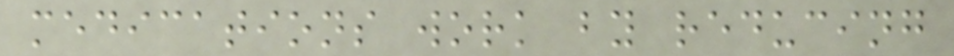medications work by reducing
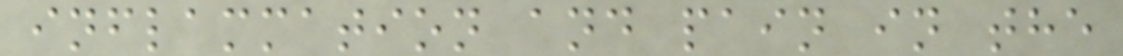inflammation and pain in the
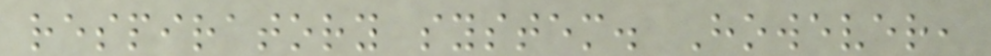respiratory system. However,
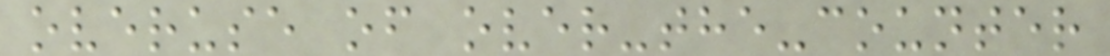overuse of over-the-counter
